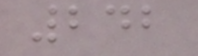242
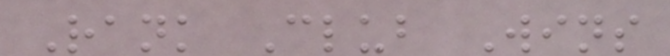Rank Club Wins
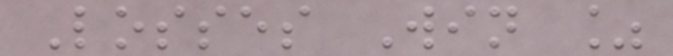Losses Win %
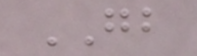GB
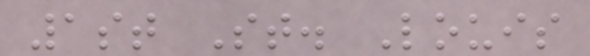1st St. Louis
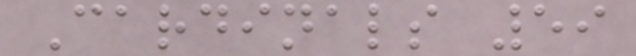Cardinals 59
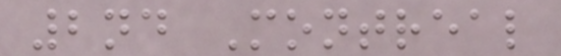2nd Montreal
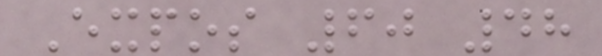Expos 60 48
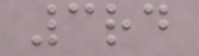3rd
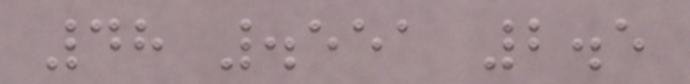48 .551 2.5
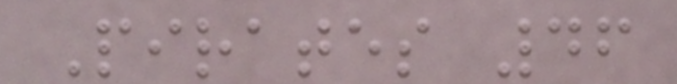Pirates 46
